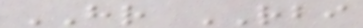HR RBI
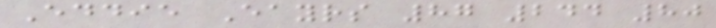Eddie Eayrs 87 244 80
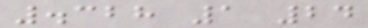.328 1 24
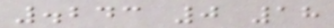.243 0 18
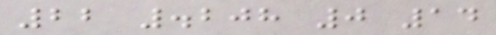22 .208 0 14
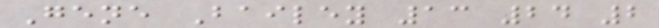Gene Bailey 13 24 2
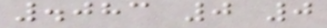.083 0 0
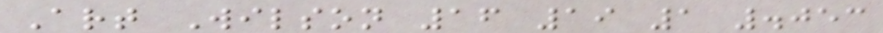Art Wilson 16 19 1 .053
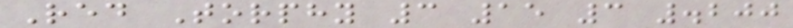Red Torphy 3 15 3 .200
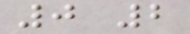0 2
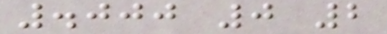.000 0 2
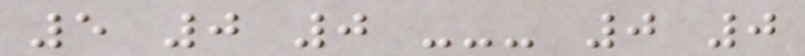5 0 0 --- 0 0
